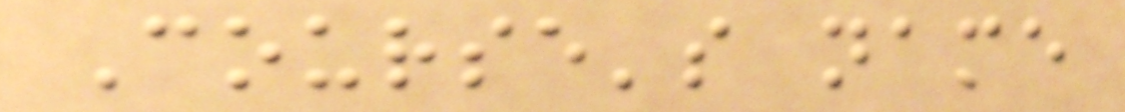Course's name
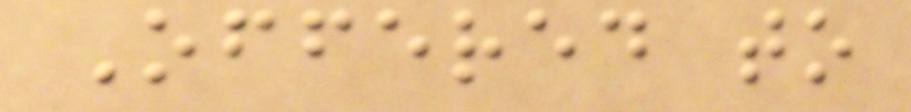Offered to
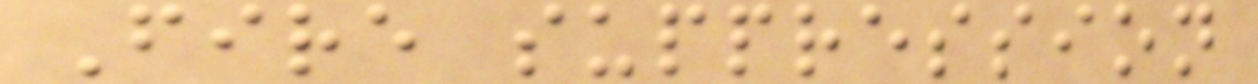Fire suppression
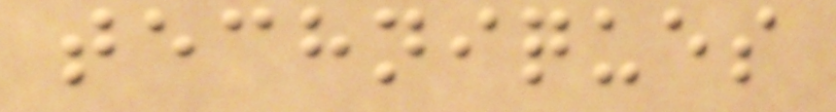techniques
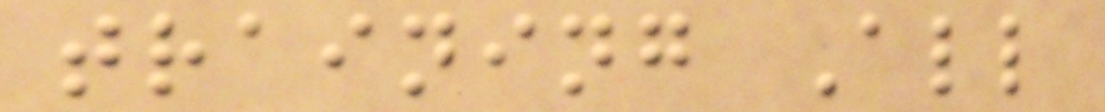training All
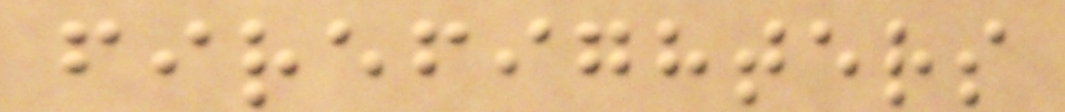firefighters
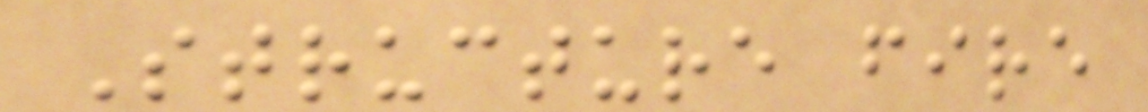Structure fire
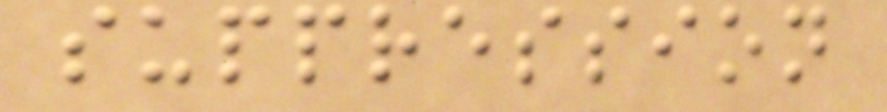suppression
